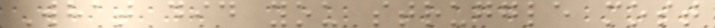What did you struggle most
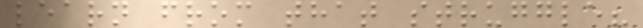learn from that struggle?
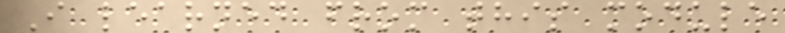I learned from this module
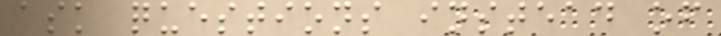ask questions instead of
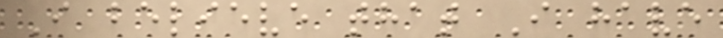I believe that I have
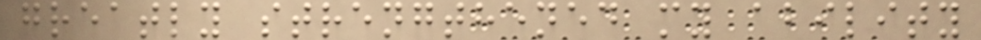greatly strengthened my ability
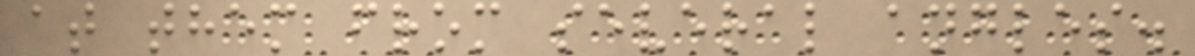at them from several angles.
